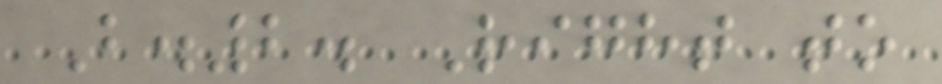B.2. Right to
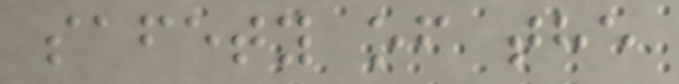safety of the
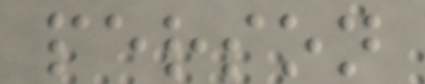person
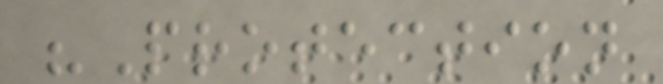"Protection
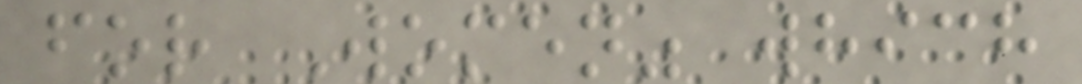for Women" which
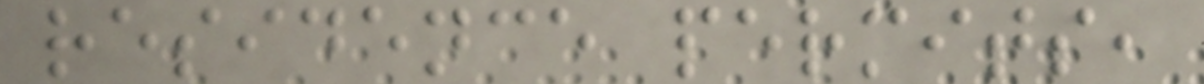residence permits,
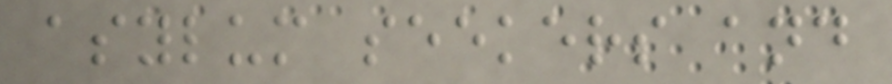asylum seekers and
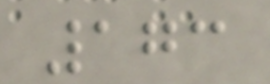173
